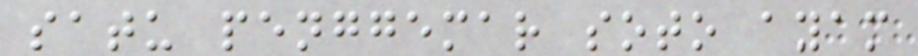satu penggemar soto ayam
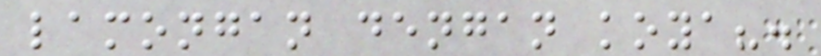lamongan dengan koya?.
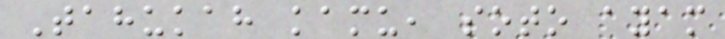Tahukah kamu, soto ayam
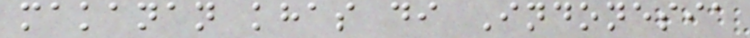makanan khas di Indonesia
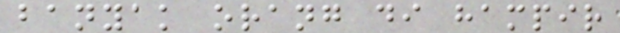banyak orang di hampir
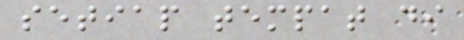setiap tempat di
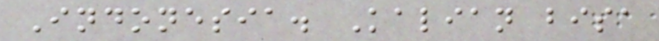Indonesia. Kalian bisa
